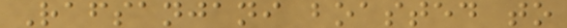Rafsanjani boasted to
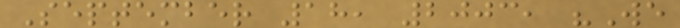September 18, 2003, "We
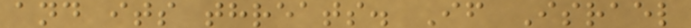and its threats. If Israel
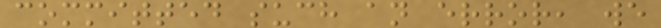committed such an error, we
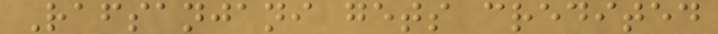Rafsanjani gets credited
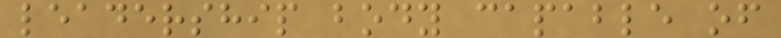leadership body capable of
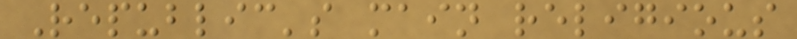Republic's main religious
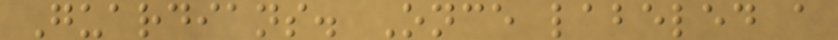Guardians. Once labeled a
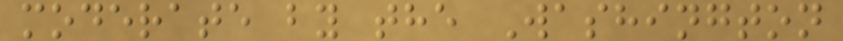moderate by the Washington
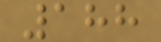188
